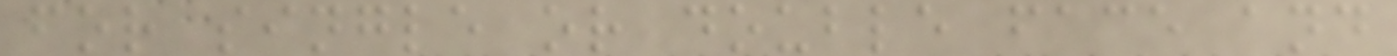for single or double face and
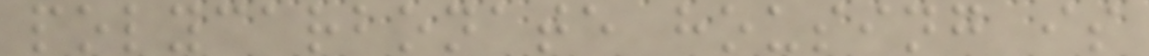polycarbonate housing is
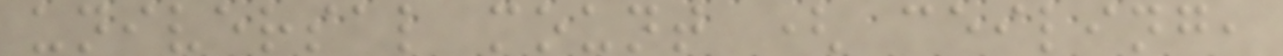universal mount ( ceiling,
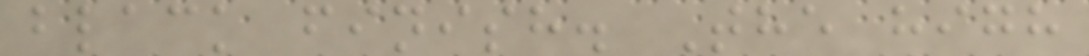black finish. The high
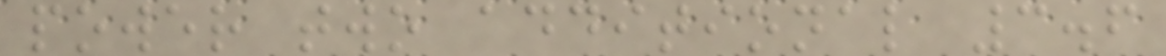power two additional 3.6
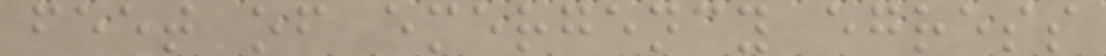feet of emergency egress
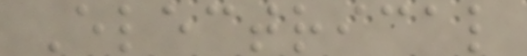Electrical
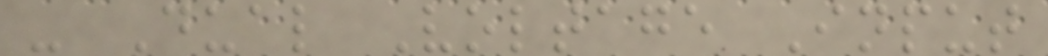- Dual Voltage Input
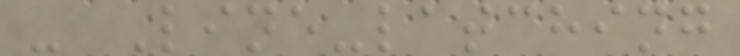- Line-latching
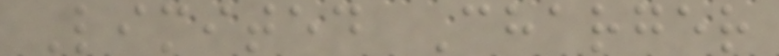Limited Charger
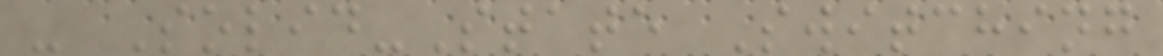- Solid-State Switching
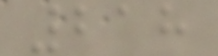218
